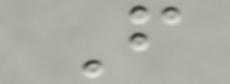F
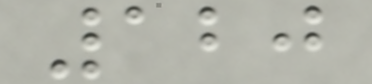120
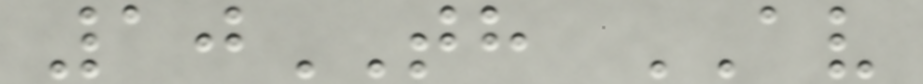10TH AV
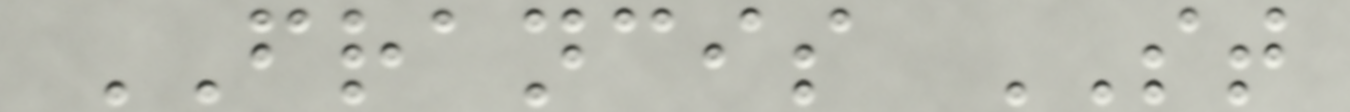FRANCIS ST
